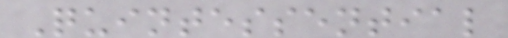Quintessential
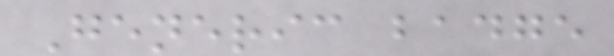Generic badge
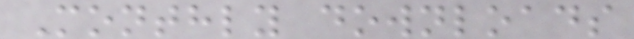Monthly downloads
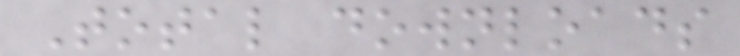Total downloads
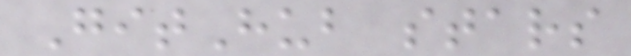GitHub stars
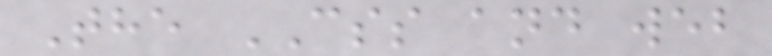The CSS and web
